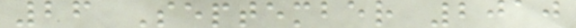26 September 2010
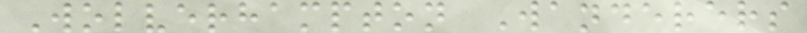Wolverhampton Wanderers
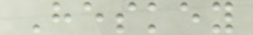Heskey
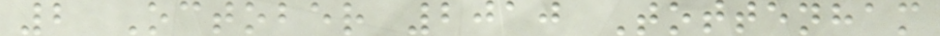2 October 2010 Tottenham
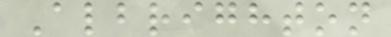Albrighton
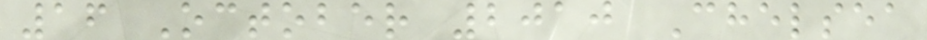16 October 2010 Chelsea
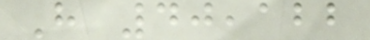H 40,122
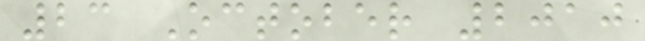23 October 2010
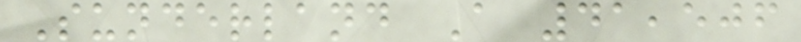Sunderland A 41,506
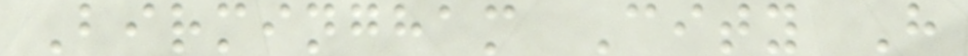Birmingham City H
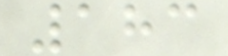183
